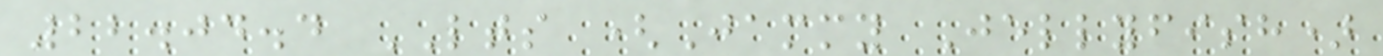22.04.4 LTS (Jammy Jellyfish)
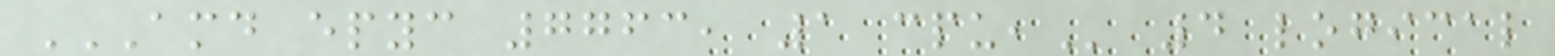AMD EPYC 7763, 1 CPU, 4 logical
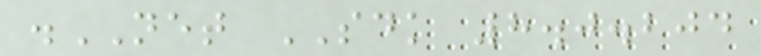.NET SDK 8.0.204
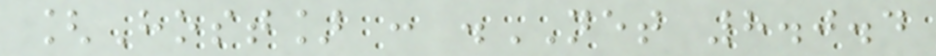[Host] : .NET 8.0.4
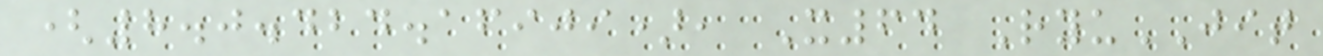(8.0.424.16909), X64 RyuJIT
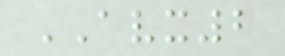AVX2
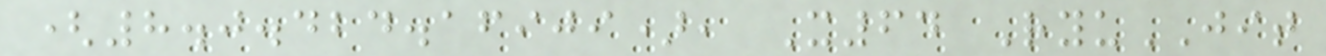(8.0.424.16909), X64 RyuJIT
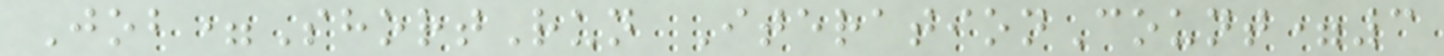Job=ShortRun IterationCount=3
